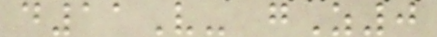d11V- gZ0
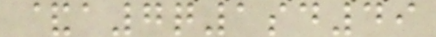&a7q1sd49
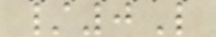/0L
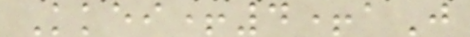Kkei+4+aJ
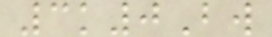3k0Bw
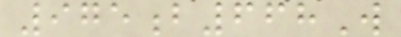975b668W
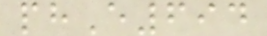phE694
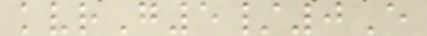kvrG5/0E
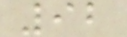92
